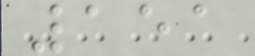151
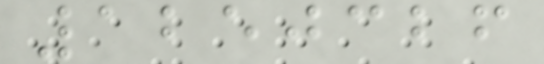1250326
